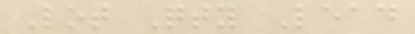Lot Qty Lead
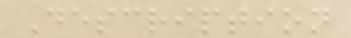Description
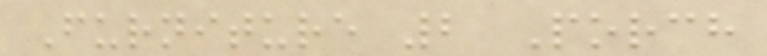Furniture 2 Porch
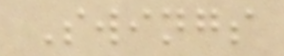Swings
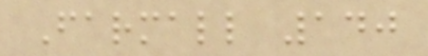Farmall 140
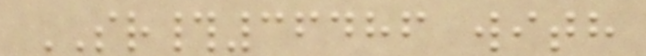SR#36486 with
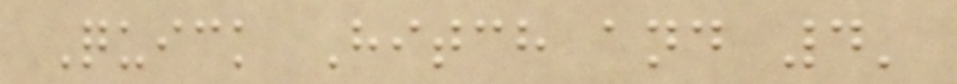Quick Hitch and 4'
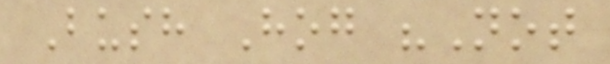Bush Hog "Not
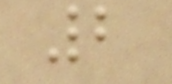2
